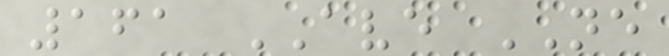161 AVE NE
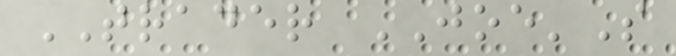TRADER JOE'S
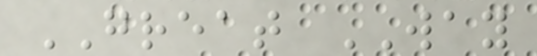GREAT WAY
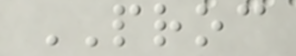PROC
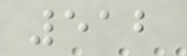512
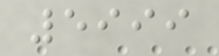5999
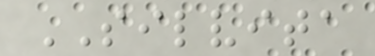SILVITA
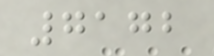7172
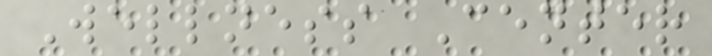Wellness Center
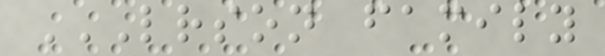LRSON FAMILY
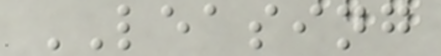LEASING
